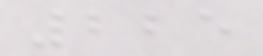225
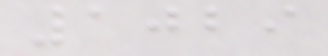1029
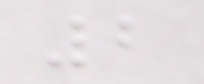2
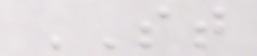ST
